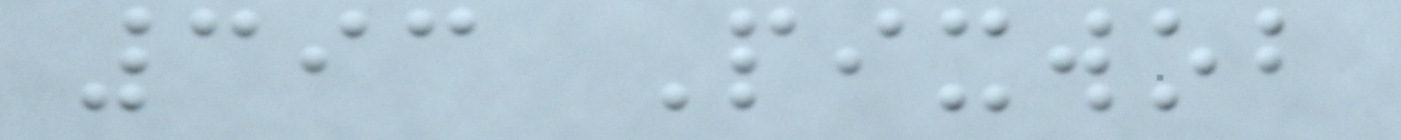393 Pixwob
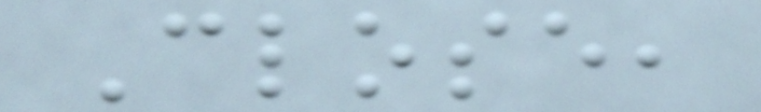Close,
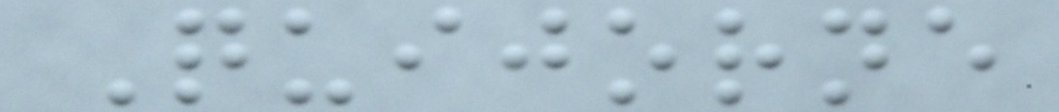Quijorne
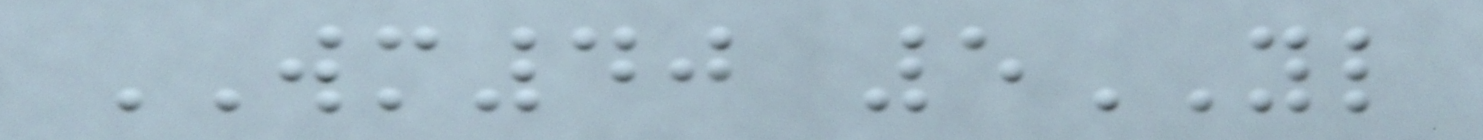WM40 5YL
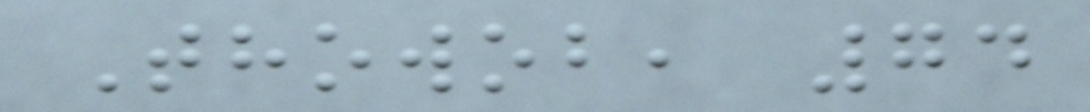Thowob, 74
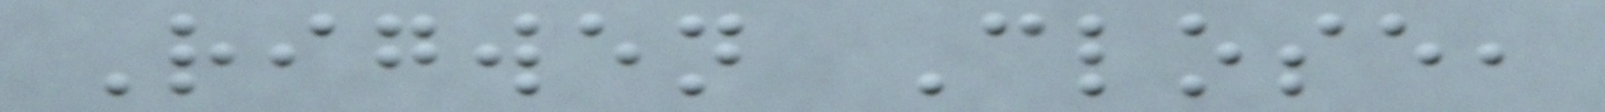Rigwen Close,
